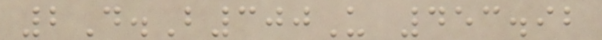2D.B300U 453.92
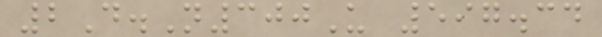2D.N300U 597.34
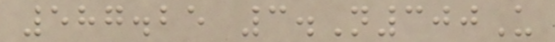587.25 3.N300U
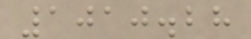1010.28
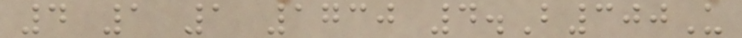4 1 1 1730 4.B300U
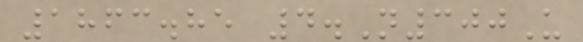1863.85 4.N300U
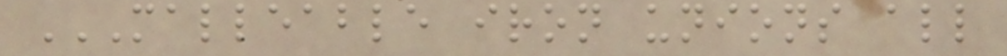MALLEABLE IRON UNIONS ALL
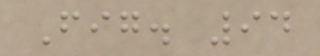Fig. 94
